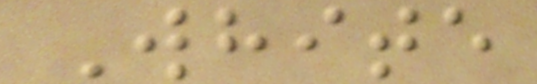White
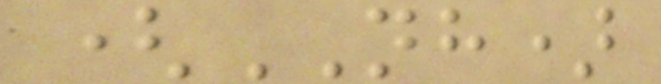(NH)
